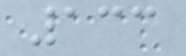133
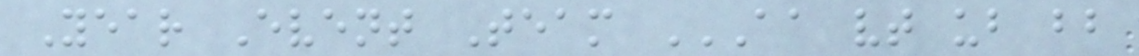Year Event Team AA VT UB BB
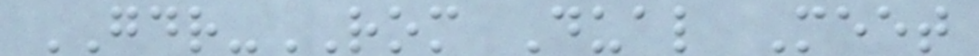GDR-ROM Dual Meet
